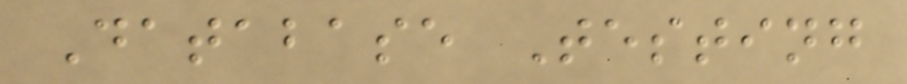Database Testing
